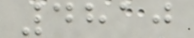4810
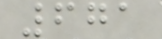671
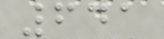641
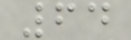64
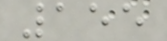155
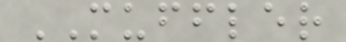MUFFLER
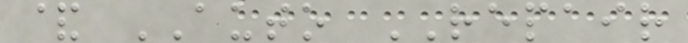& AUTO REPAIR
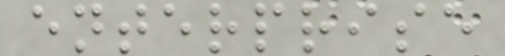enterprise
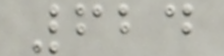624
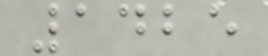1425
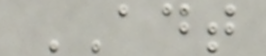ADT
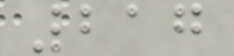217
